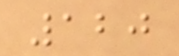120
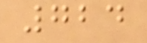724
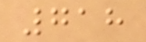718
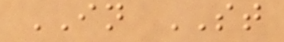IN ST
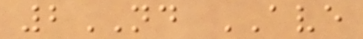2ND AVE
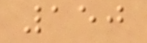150
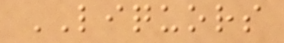LIQUORS
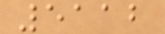5112
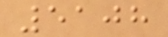5108
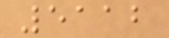5112
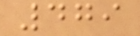479
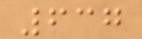637
